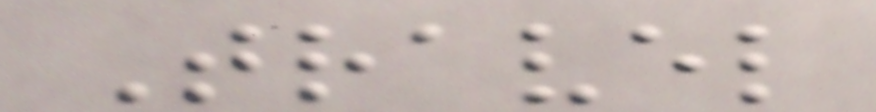Travel
